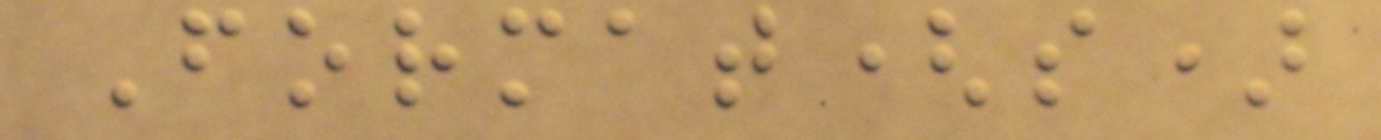Format(s)
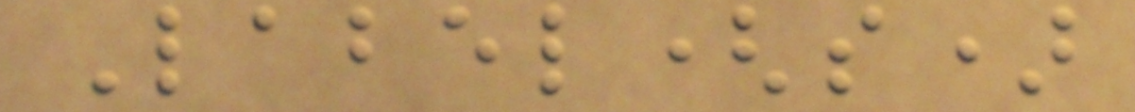Label(s)
